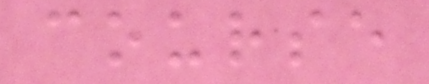course
